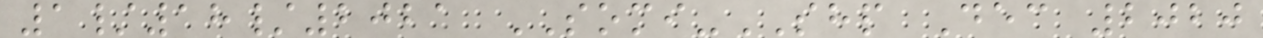1/18/2021 SOMI-SHP Dec 2020
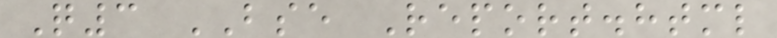Q3 BSE Report.html
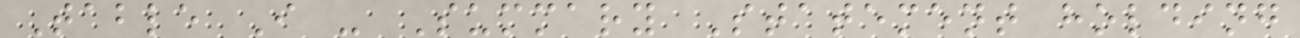Table I - Summary Statement holding
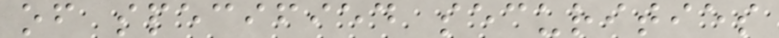of specified securities
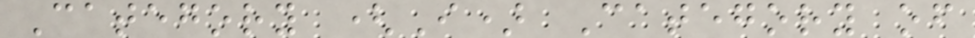Category (I) Category of
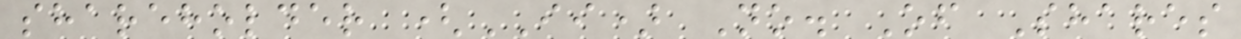shareholder (II) No. Of Shares
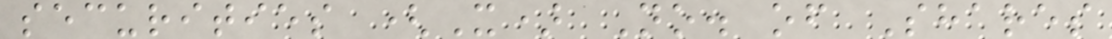securities (X) No. of Shares
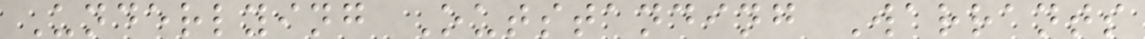Underlying Outstanding Warrants
